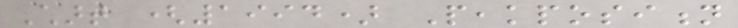Chart (1994) Peakposition
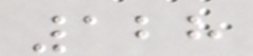128
